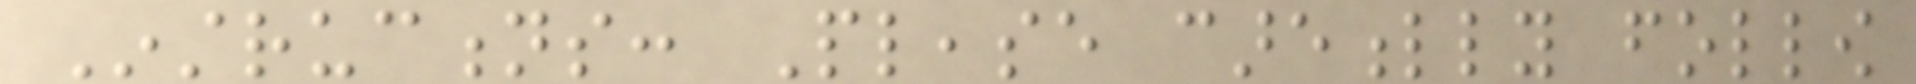Instructions: Please carefully follow
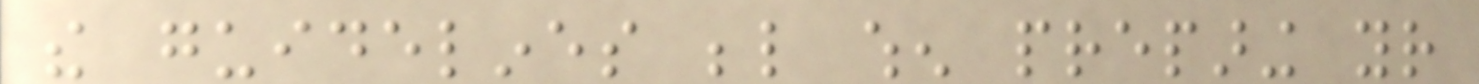the guidelines below when preparing your
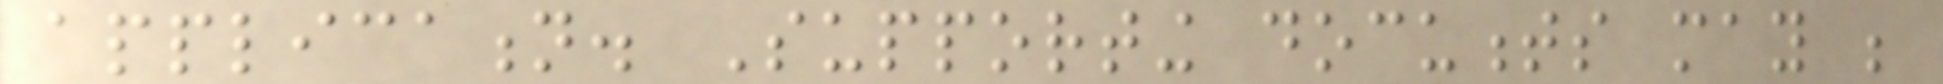application. Supporting documents may be
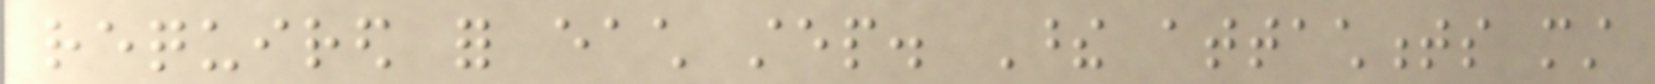required for each step. These attachments must
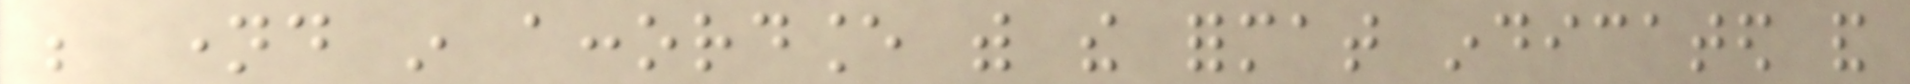be named in accordance with the format indicated and
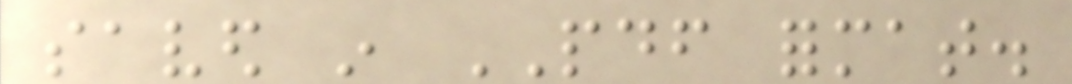saved in PDF format.
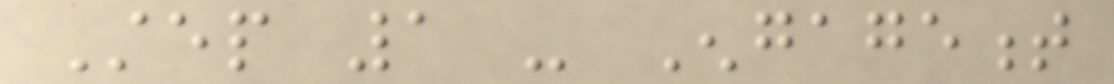Step 1 - Engagement
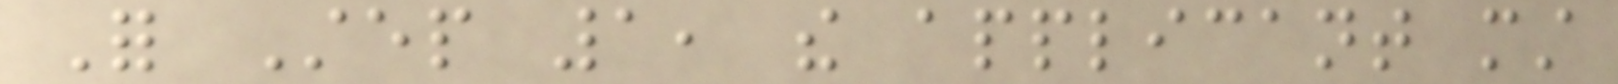For Step 1, the applicant must
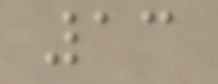13
